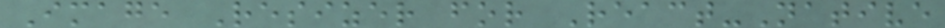Image Resizer for React-Native
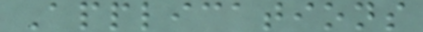Applications
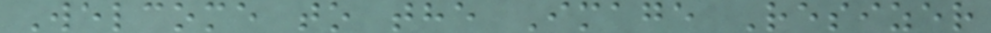Welcome to the Image Resizer
